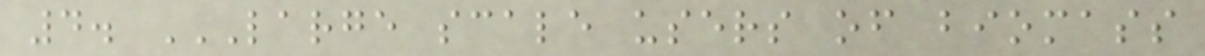4. LARGE SCALE USERS OF BIOMASS
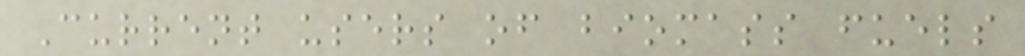Current users of biomass fuels
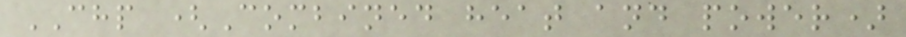CHP (Combined heat and power)
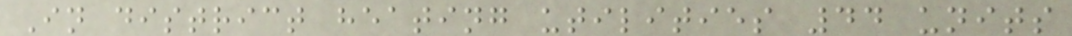In district heating utilities 44 units
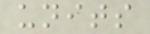units
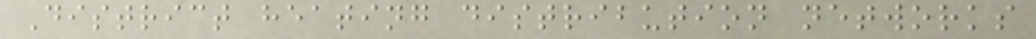District heating distribution networks
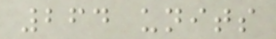264 units
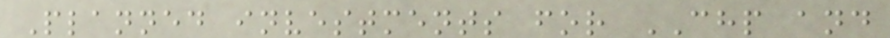Planned investments for CHP and
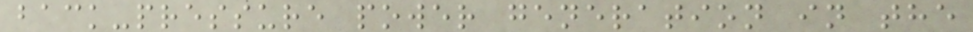back-pressure power generation in the
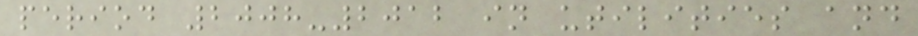period 2008-2012 in utilities and
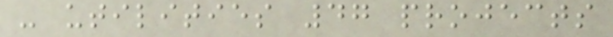- utilities 47 projects
